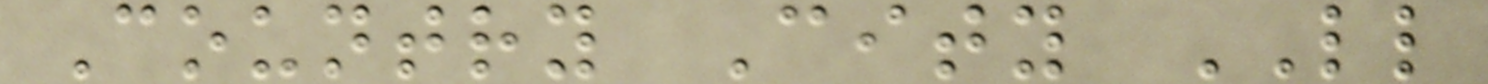Country City LL
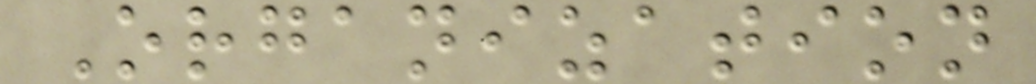Organization
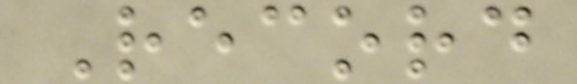Record
